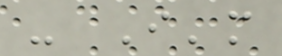- I'm
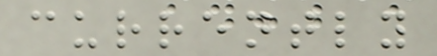currently
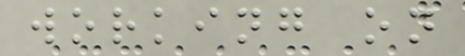working on
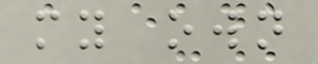my own
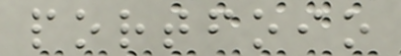portfoio
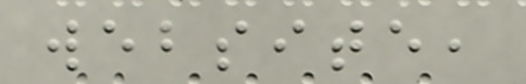website,
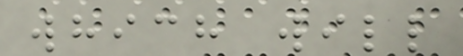which will
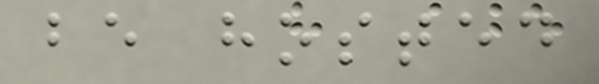be hosted
